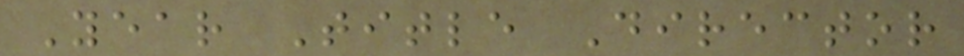Year Title Director
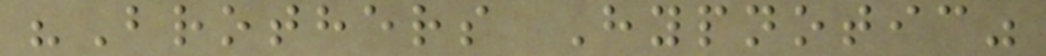"Brothers Hypnotic"
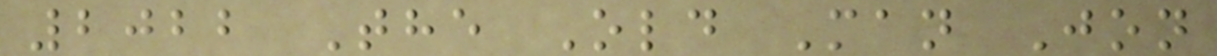2022 The Old Man Jon
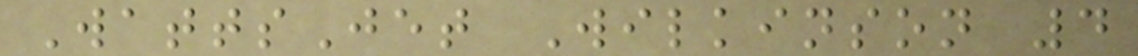WattsJet Wilkinson 4
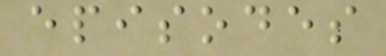episodes
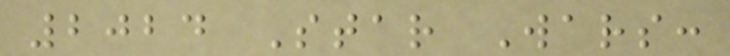2024 Star Wars:
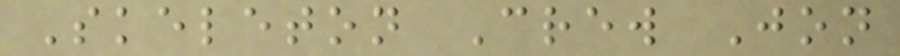Skeleton Crew Jon
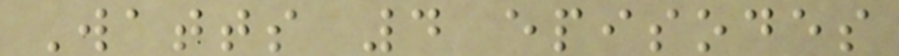Watts 4 episodes
